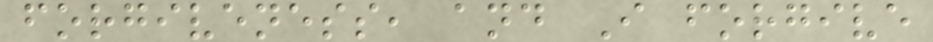forgiveness, and I forgive
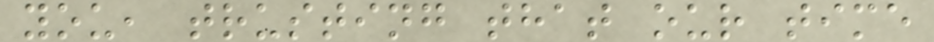you, trusting that our time
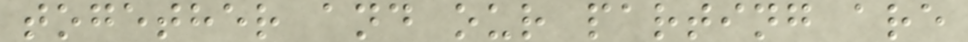together and our parting are
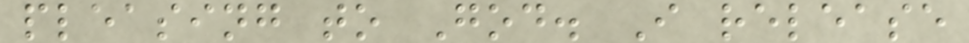pleasing to God. I release
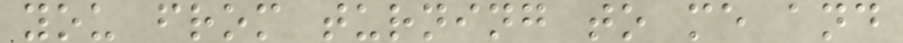you from turning to me and
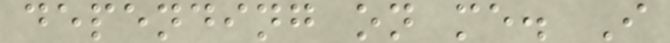depending on me. I
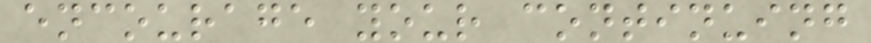encourage your continuing
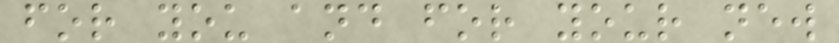for you and for your new
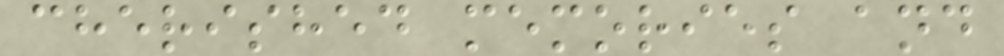cherished memories and
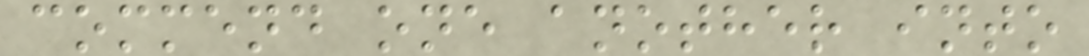commend one another into
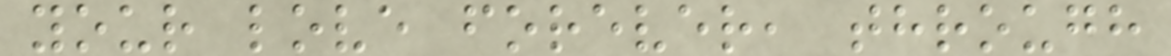your love forever, through
